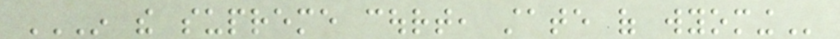IN THE SUPREME COURT, STATE OF WYOMING
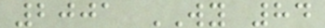2001 WY 84
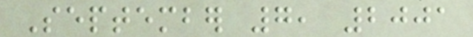September 7, 2001
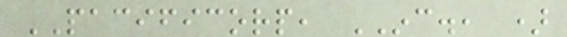PACIFICORP, INC., )
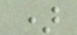)
